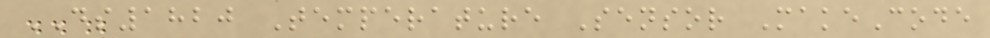DS1820 Temperature Sensor MakeCode
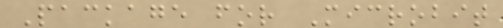Package for Microbit
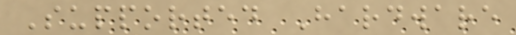Supported Hardware
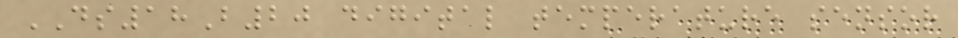DS18B20 digital temperature sensor
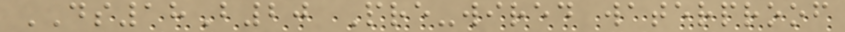DS18B20 Pre-wired waterproof
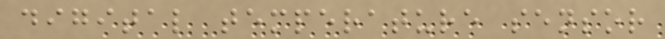digital temperature sensor
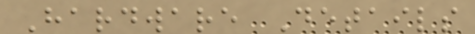Hardware Details
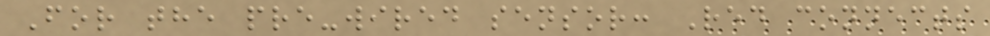For the pre-wired sensor: Red connects
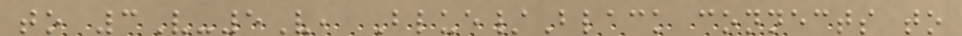to 3V-5V, Blue/Black connects to
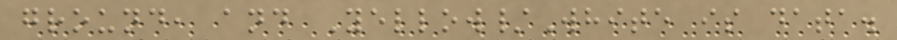ground, and Yellow/White is data.
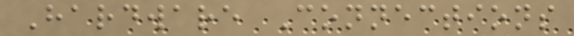Hardware Connections
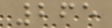265
